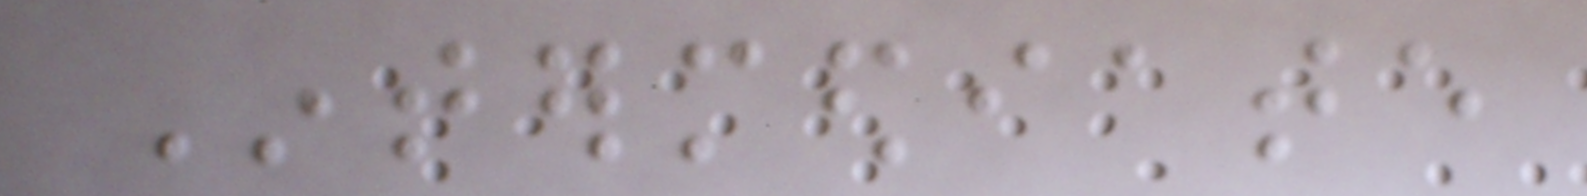Intermediate
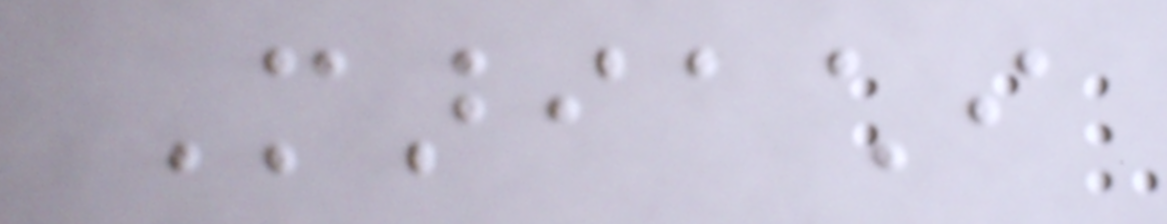Mariachi
